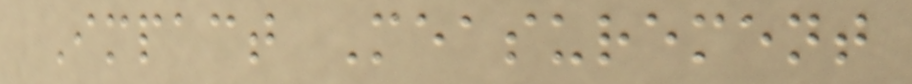Impact Measurement
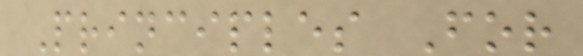Principles For
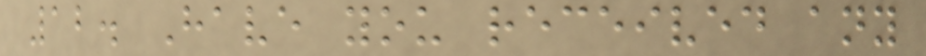12. Have you received any
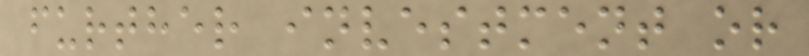further investment or
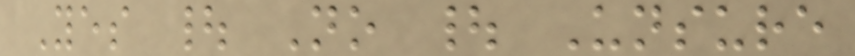Yes | No | Unsure
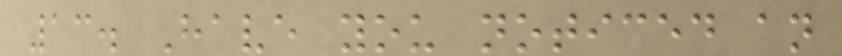13. Have you noticed an
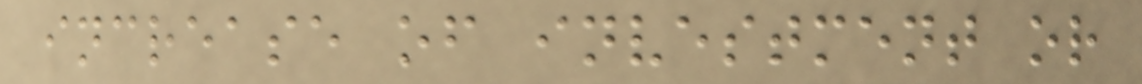increase of investment or
